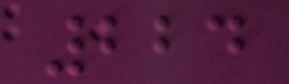224
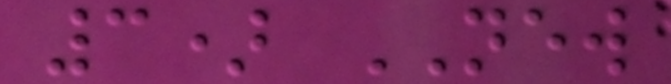3) NEW
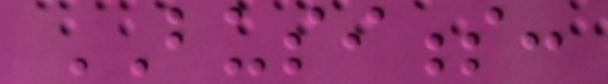BUSINESS:
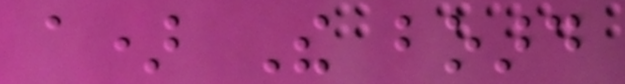a) The board
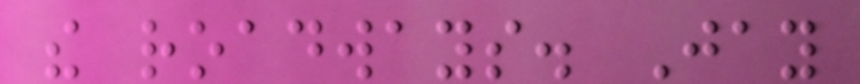the roadways. Jay
